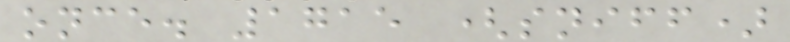once. 1715 (sniff)
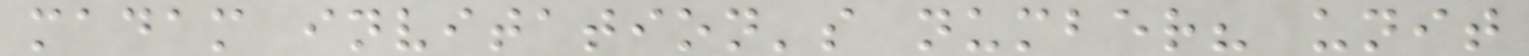madam invitation's number? unit
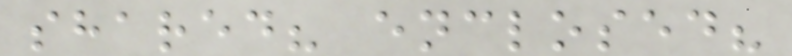shared? enclosed?
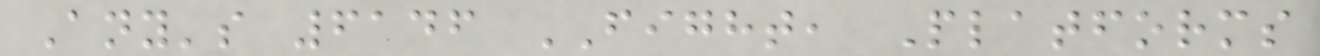Any's 6146 FIGHT, Platforms
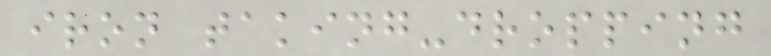iron taking-dropping
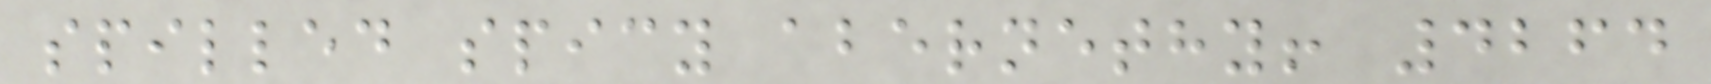spilled spicy abernethy! 4264
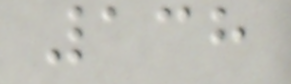138
